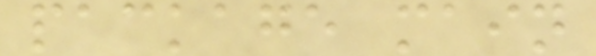package main
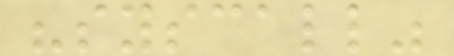"syscall"
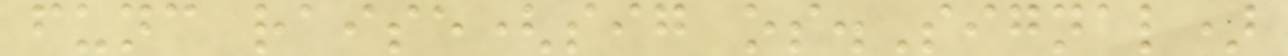func raise(sig os.Signal)
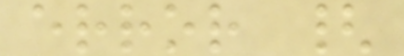error {
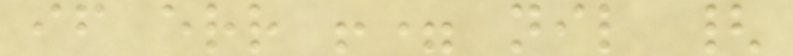if err != nil {
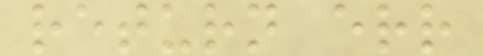return err
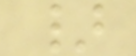}
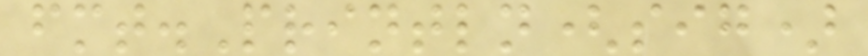fmt.Println(sig)
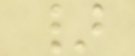}
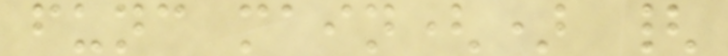func main() {
